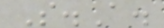S.A.
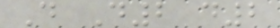D D2 d2
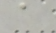a
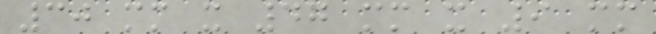30 mm x 47 mm x 9 mm
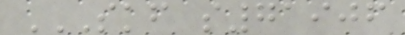SKF S71906
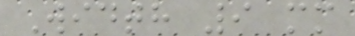Width 9 mm
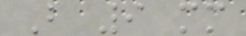B 9 mm
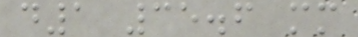d1 35.6 mm
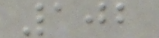102
